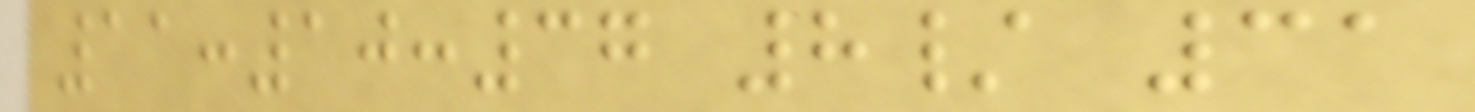11:10:37 8/ 31
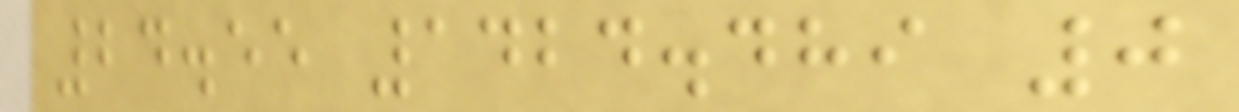24.55 1424.489 0
